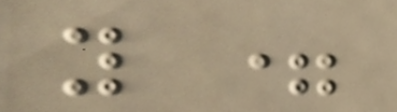y =
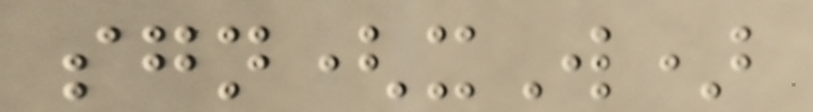sgn(xW)
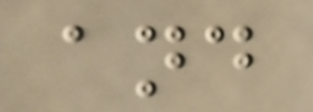and
